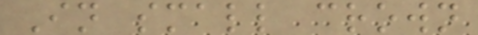In small crown
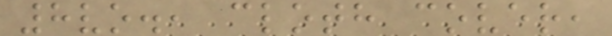8vo., cloth cover,
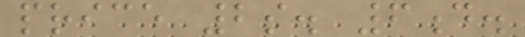price 2s. 6d.
